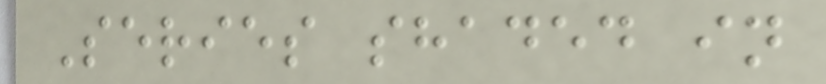Series shaded in
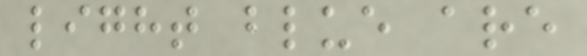light blue are
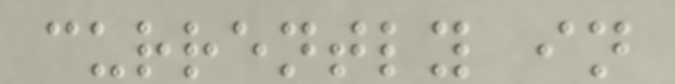currently in
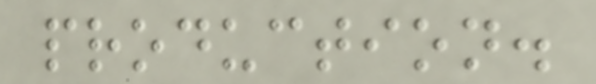production.
